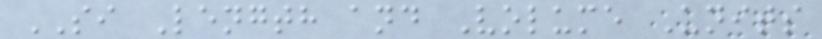SI Length and Volume Units
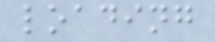loading
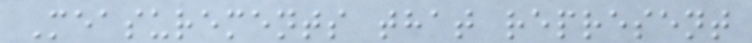Measurements that represent
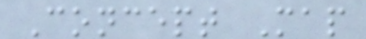Concept Map
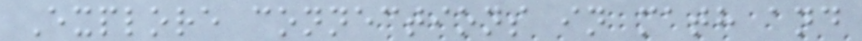Explore connections in math and
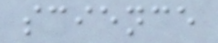science
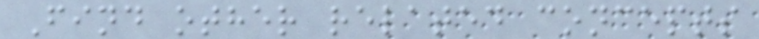Find other related concepts
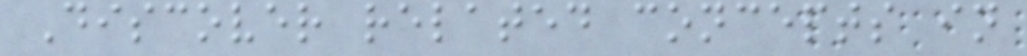Discover related concepts in
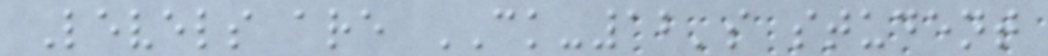Levels are CK-12's student
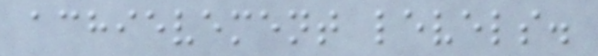achievement levels.
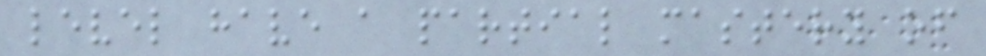level have a partial mastery of
